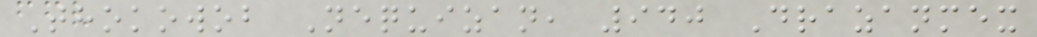Thokowob Nequizan, 940 Drazanmex
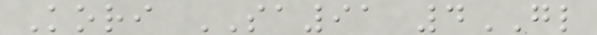Kori SA91 4GL
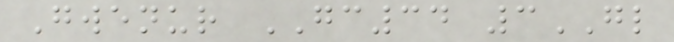Gwenur GC34 3GL
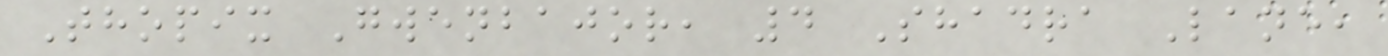Thopix Gwenbajor, 4 Shadra Lane,
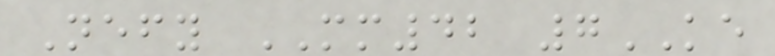Nefy MM42 7KE
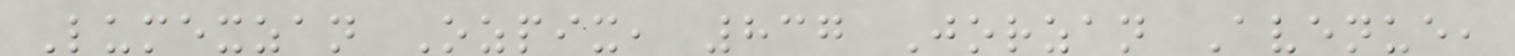Lumexzan Ozpix, 837 Jorzan Avenue,
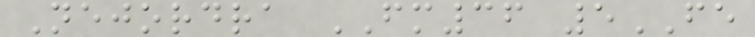Nejordra FM36 5FE
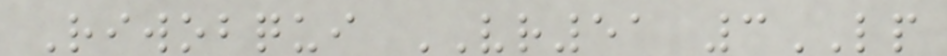Riwobqui VR51 3LP
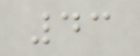43
